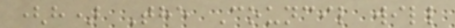(h) The Council will
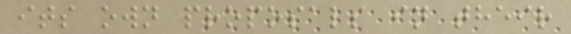its own proposals in their
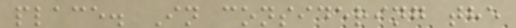place. In considering the
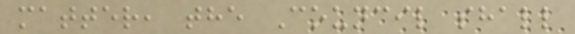matter, the Council shall
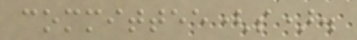committee(s).
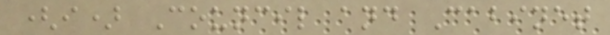(i) Council and Cabinet
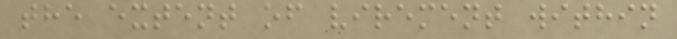the extent of virement within
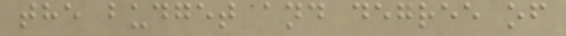the budget and degree of
